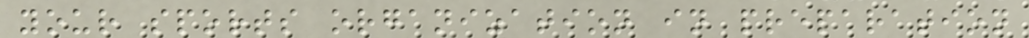your sports organization in preparation
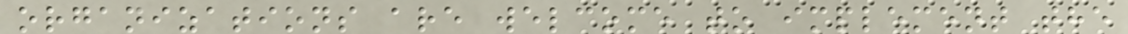organizations are welcome to implement the
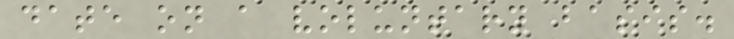date on a voluntary basis.
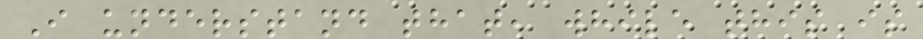I understand that, while this is
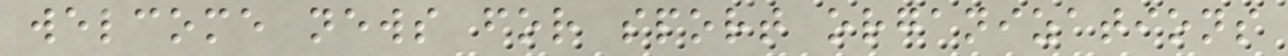welcome news for sport organizations
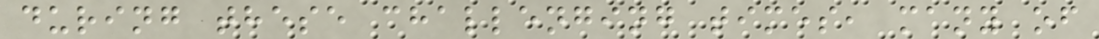during these challenging times, many of
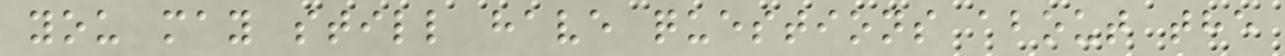you may still have questions about the
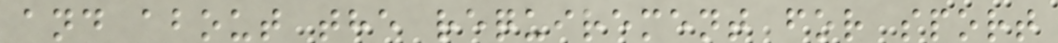and about the requirement for sport
